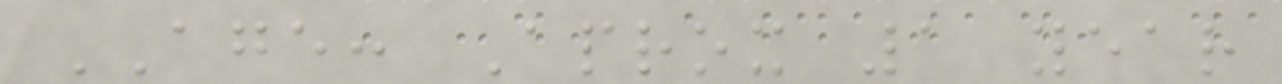AGE: Aprox 1 year
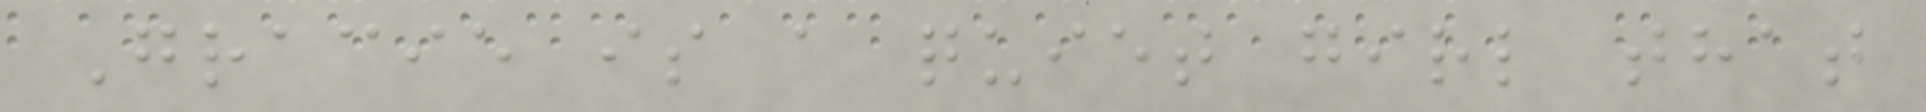Gracie is a quiet girl that
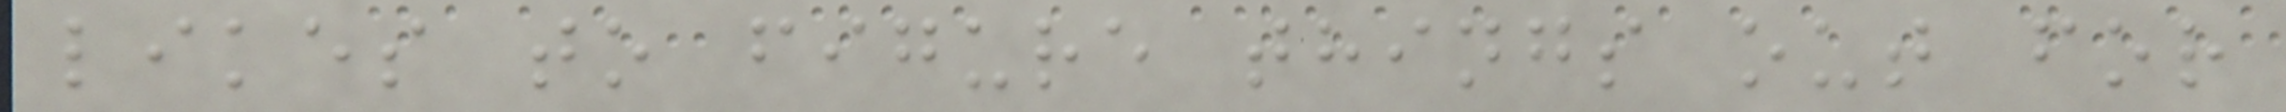likes to figure things out for
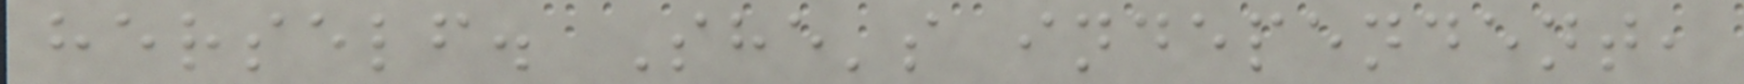herself. She's independent,
